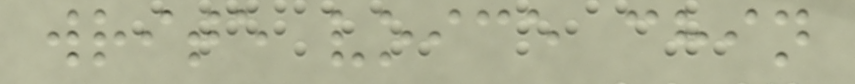write voice chin
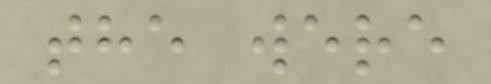the were
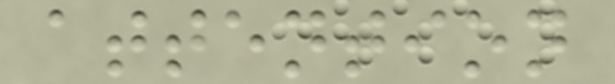attention
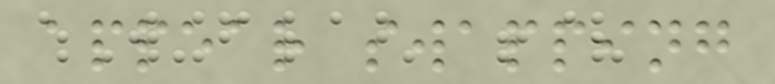appear swapping
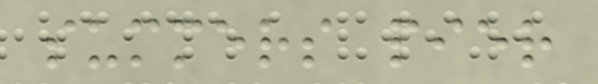summers pier
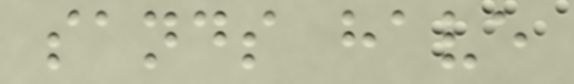sands have
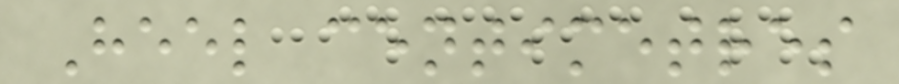Heel centimetres
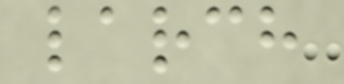larch
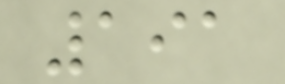191
